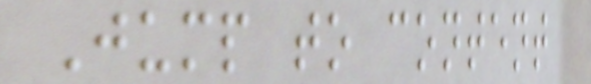Jump to content
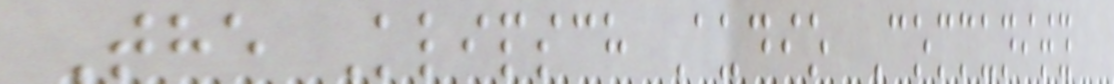The Klipsch Audio Community
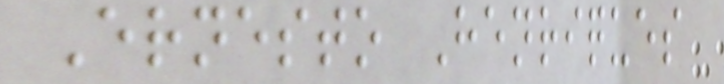Ernesto Henriques
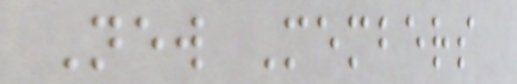New Members
